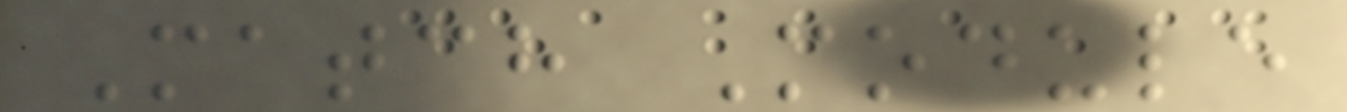Match Module
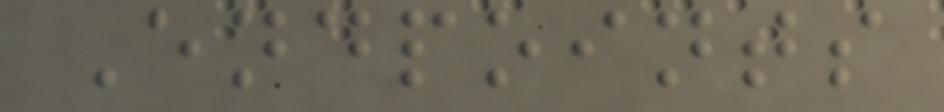Endpoints
